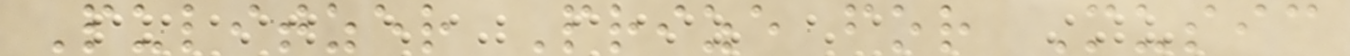Pulitzer Prize for Music
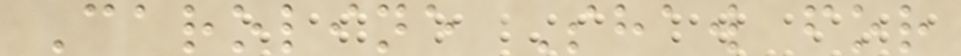Caroline Shaw for
